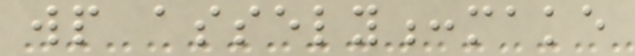wp assely:make
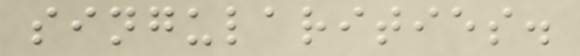singularities.
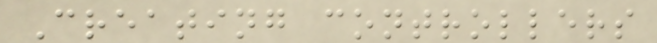Creating controllers
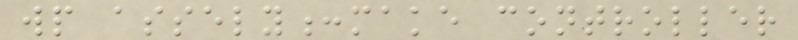wp assely:make controller
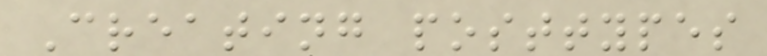Creating posttypes
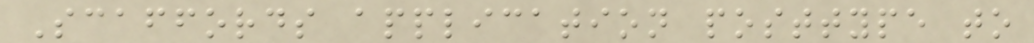Scaffords application posttype to
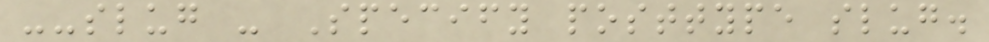--slug - Specify posttype slug.
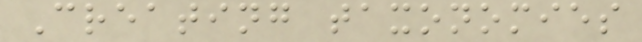Creating taxonomies
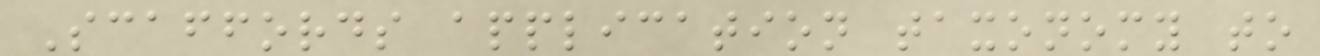Scaffords application taxonomy to
